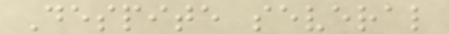Despite several
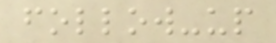follow-up
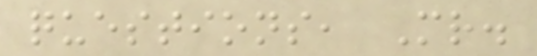questions, Mr.
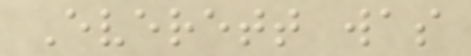Everett was
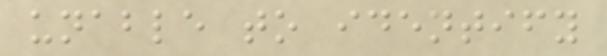unable to identify
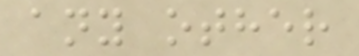any other
